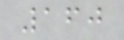160
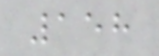158
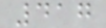417
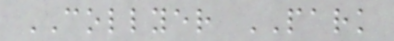COLLYER PARK
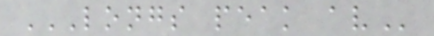LONGS PEAK AV
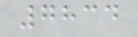7834
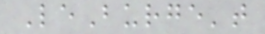LeBurge't
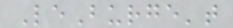LeBurge't
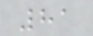81
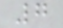7
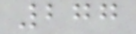277
